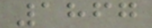1867
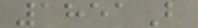1851B
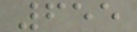655
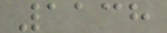1138
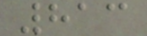813
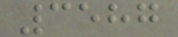3587
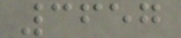3657
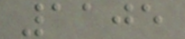1105
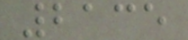2135
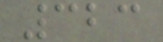323
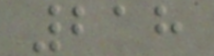218
